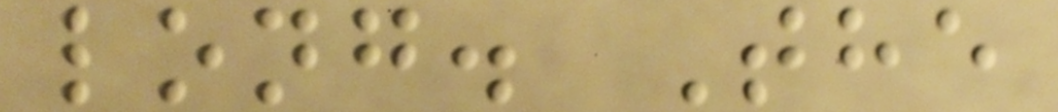long. The
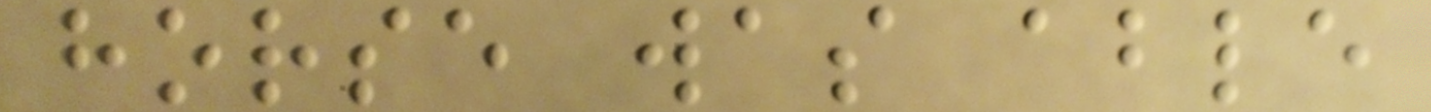horse was able
